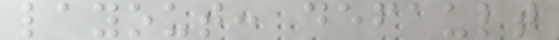layout: default
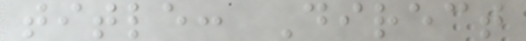title: Direct
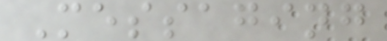Messaging
